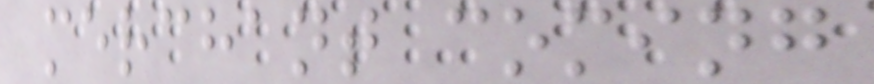merchant coming
